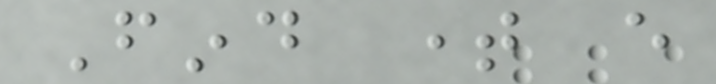Find time every
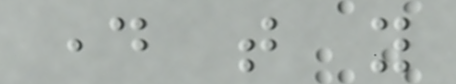day that you
